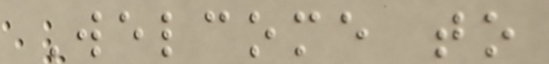Welcome to
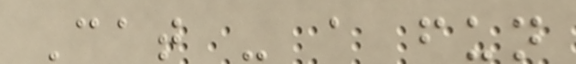Cat - a fun
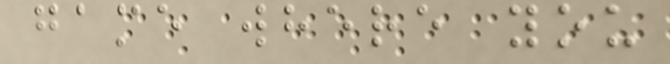game where you
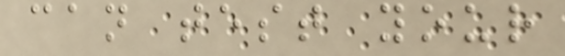can test your
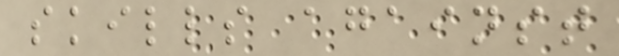skills against
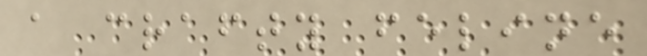a crafty feline
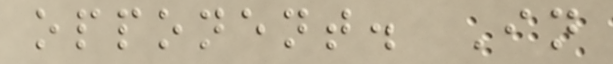opponent. In
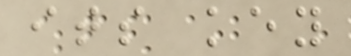its key
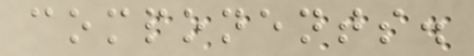components.
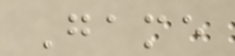Game
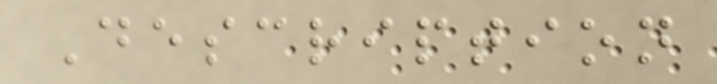Description
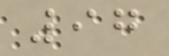97
